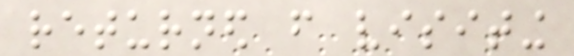returned from visiting
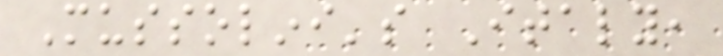Mussolini's Italy,
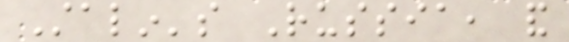Stalin's Russia, and
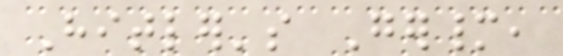Hitler's Germany,
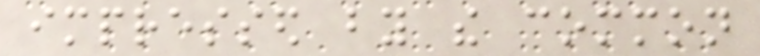impressed by the common
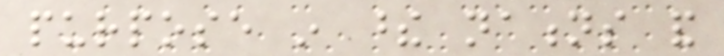purpose in these nations and
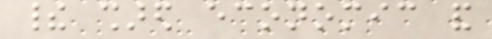their shared economic and
